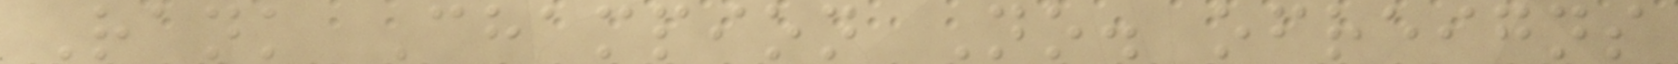Rank Champion No. ofreigns
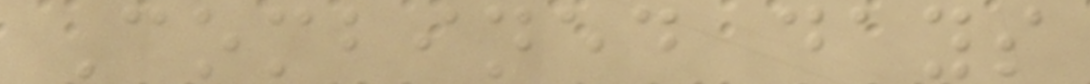Combined days
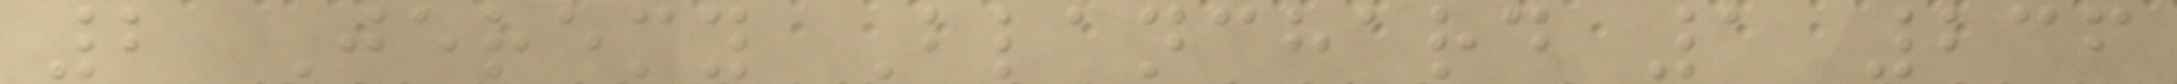2 Jeremy Blanchard 1 236
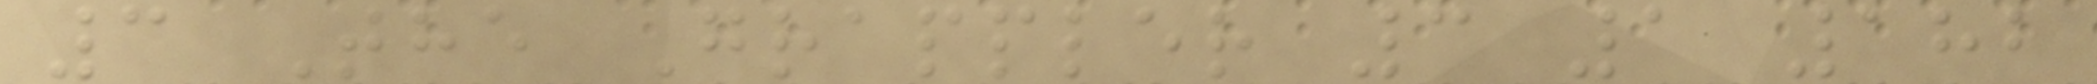3 The Grappler 3 1 182
